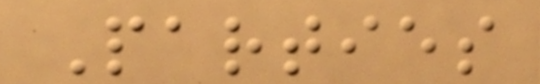Parties
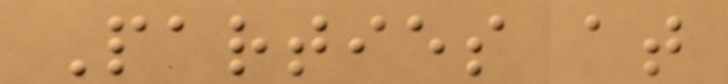Parties at
